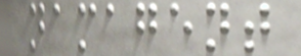namagent
